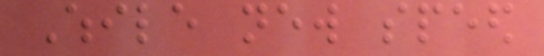While new speed
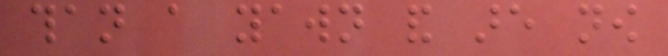than a yawn and are now
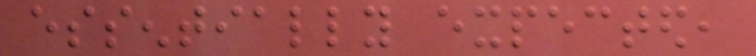essentially expected,
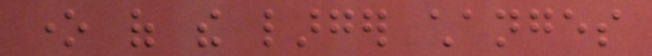one of the larger changes
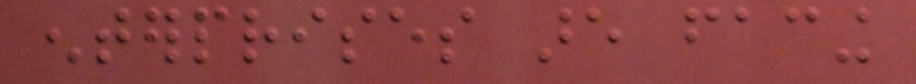enterprises are facing
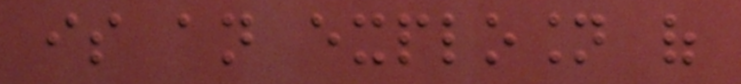is an explosion of
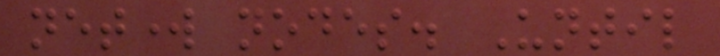network nodes. Until
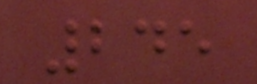245
